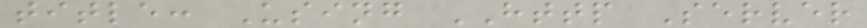title: Using HTTP Server
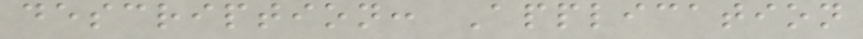description: Application
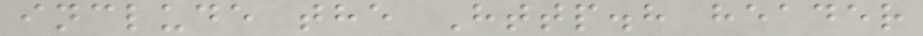include the Http.h header
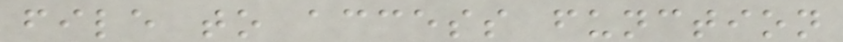file to access function
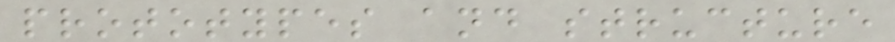prototypes and structure
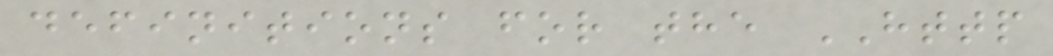definitions for the HTTP
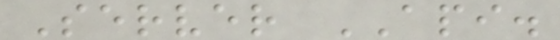Server API.
